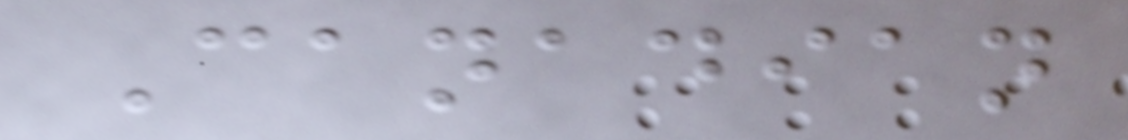Canadian
